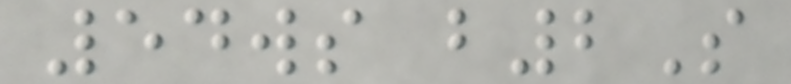54ws b2S
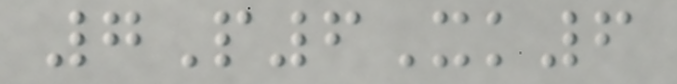7P6Xk6
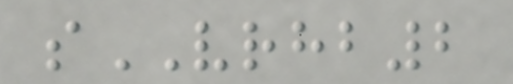sVRHB2
